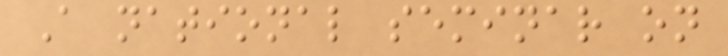A national seminar on
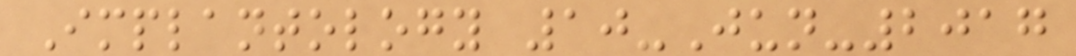Implantology 10-Jun-2017
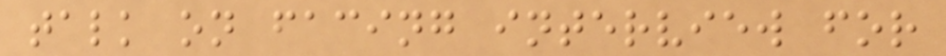talk on facing interview for
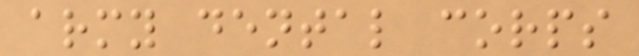army dental corps
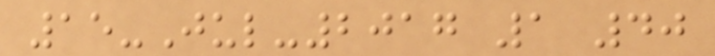15-Jul-2017 1 40
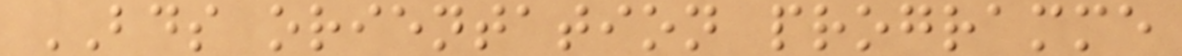BDS orientation programme
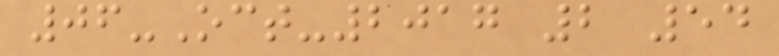06-Oct-2017 2 54
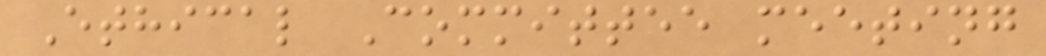Ethical Committee meeting
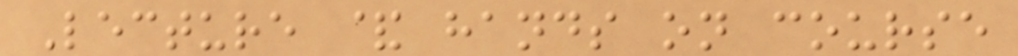Lecture & hands on course
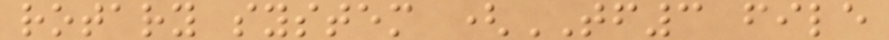rotary system (TF3 file
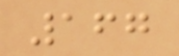167
